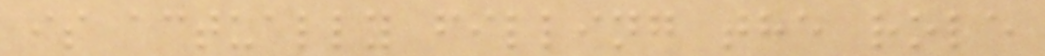is actually filling the role
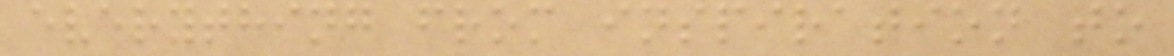everything from inspiration to
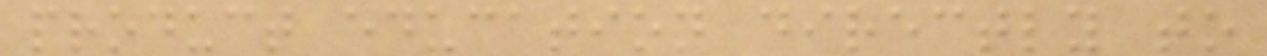product education directly to
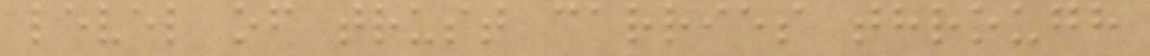level of trust carries through
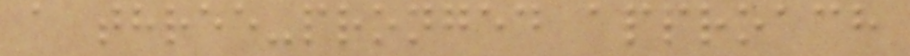a three-pronged approach
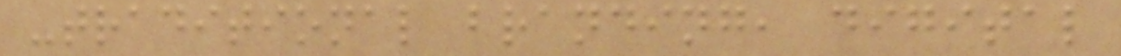-traditional branding, digital
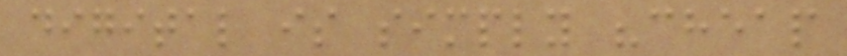digital is simply "cheap
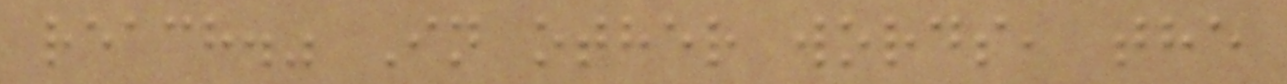reach." In other words, the
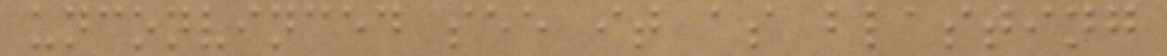unconvinced see it as blasting
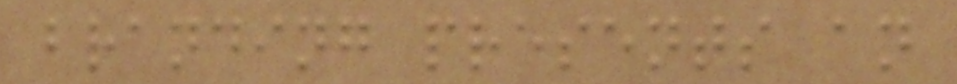branding presents an
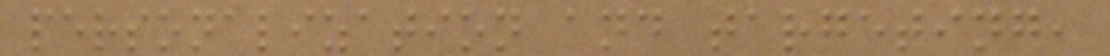personalization and targeting,
